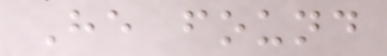He found
